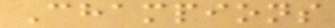Champions
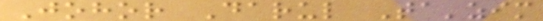Johor Darul Ta'zim
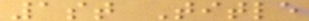1st Title
